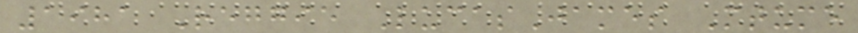1981 Reggie LucasJames Mtume
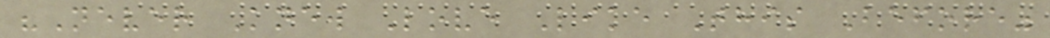"Never Knew Love Like This Before"
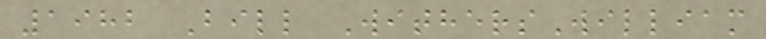1982 Bill WithersWilliam
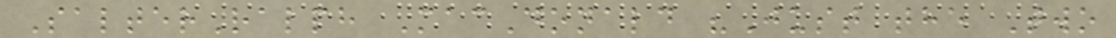SalterRalph MacDonald "Just the Two
